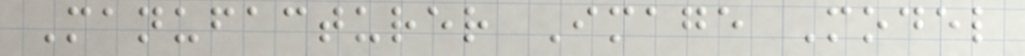Manufacturer Image Model
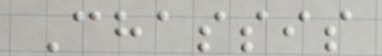Chassis
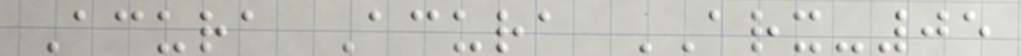Acura Acura ARX-05
